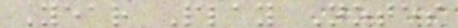Year Play Notes
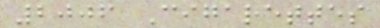2006 Cigarettes
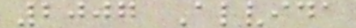2007 Alvida
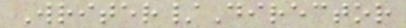Writer/Director
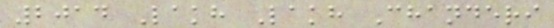2014 Lakh Lakh Chanderi
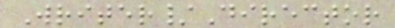Writer/Director
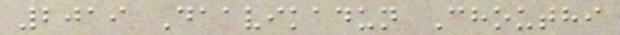2019 Daavikadun Chouthi
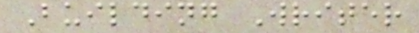Building Writer
